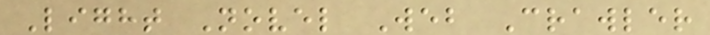Light Novel Web Crawler
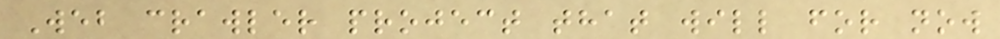Web crawler project that will for now
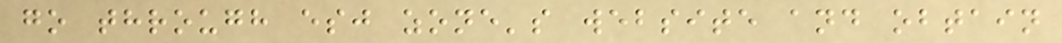go through esj zone's website and obtain
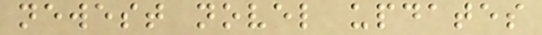newest novel updates
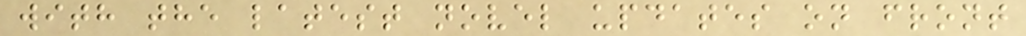with the latest novel updates on front
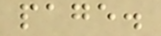page.
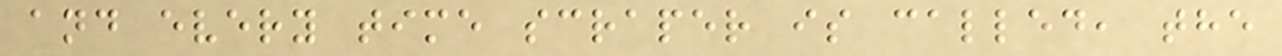and every time scraper is called, the
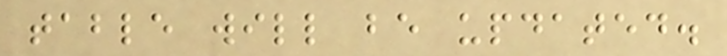table will be updated.
